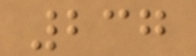237
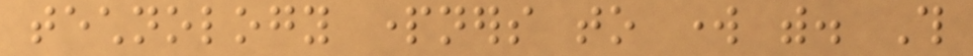technology partners to work with. This
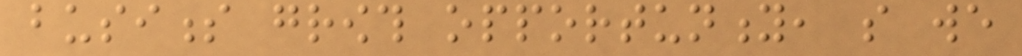business growth opportunity, so we
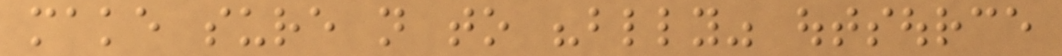make sure not to "blindly" outsource
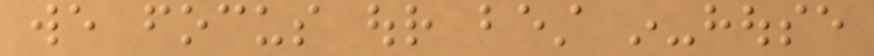we focus our best in-house
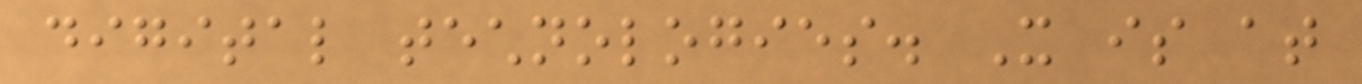digital technologies. It is at
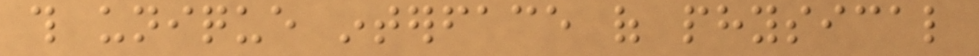this unique interface of physical
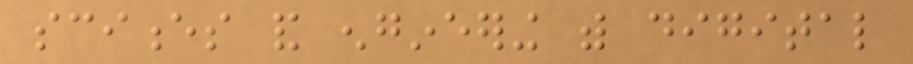sciences and engineering with digital
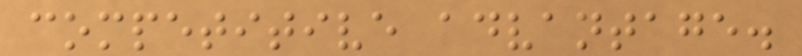competitive advantage.
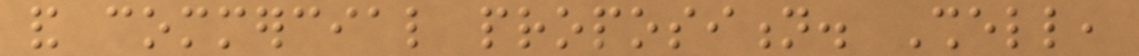and commercial proposition. Shell,
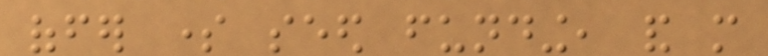offer some seed funding, and more
